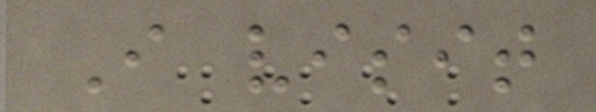I visit
